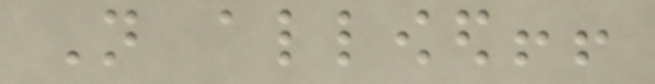Not allowed!!
